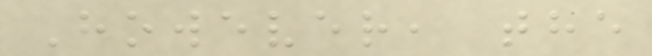However, the
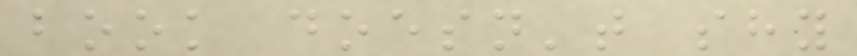book doesn't shy
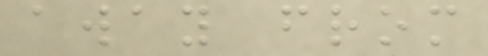away from
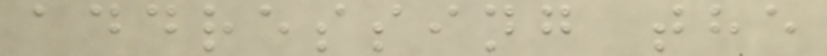addressing the
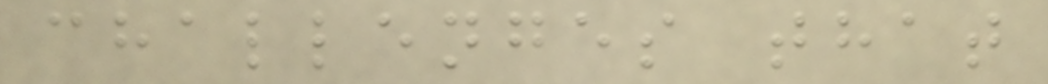challenges that
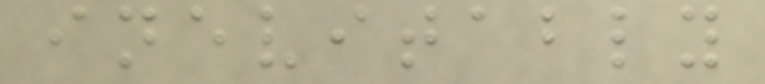inevitably
